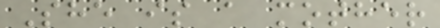She is a mother
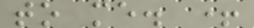to me. +
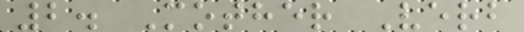2. Mother Verb
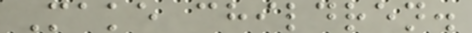Make children.
